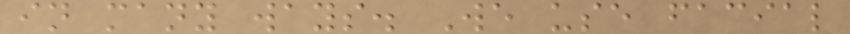in many ways. We use facial
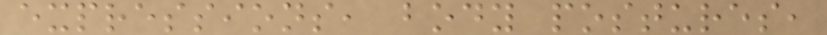expressions, body postures,
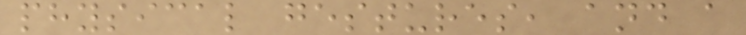physical gestures, and a
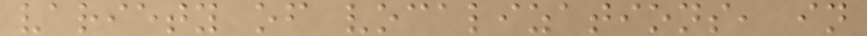variety of vocalizations, in
